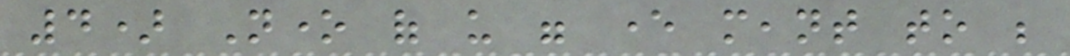4) None of us were ever meant to be
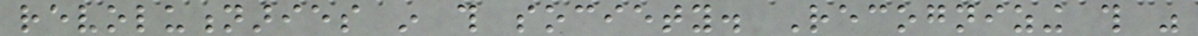revolutionaries in this society. Recognizing this was
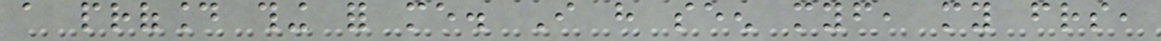a profound thing for me. I have seen myself, my friends,
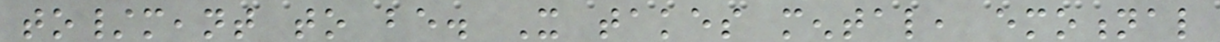to/meant to be. It takes mental, emotional
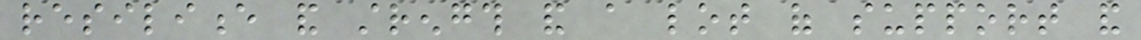resilience and strength and a lot of support and
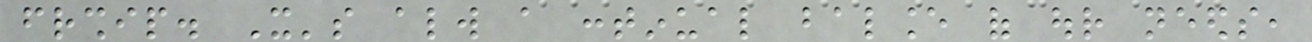friendship. It's always a continual balance of our needs,
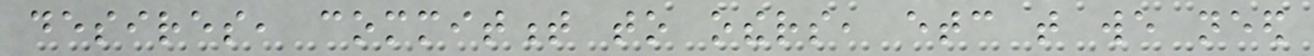desires, commitment to others, etc that we need
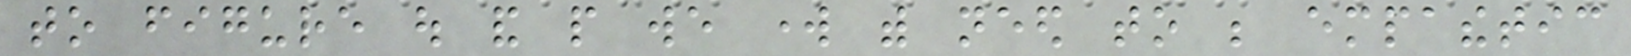to figure out and people we work with need to be empathetic
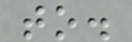to.
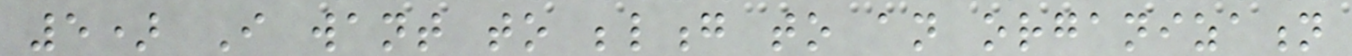5) I want to belong to an organization
